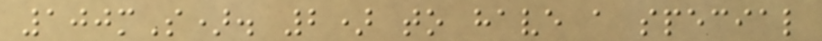100mS). 2) to have a special
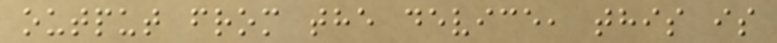output from the device, this is
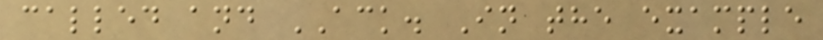called and ACK. In the example
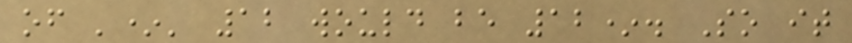of '*' 12 would be 12*. So it
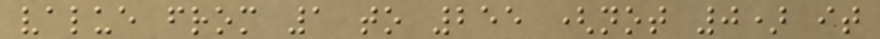value from 1 to 255 (not 0) it
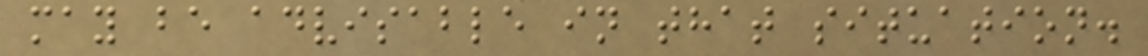may be advisable in that situation.
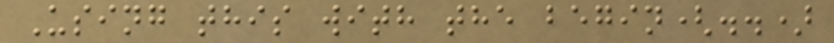Using this with the begin(..)
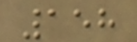158
